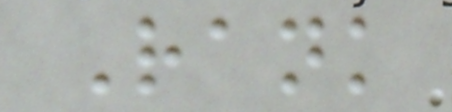Rank
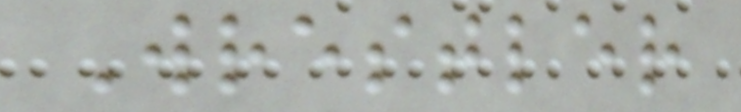Wrestler
